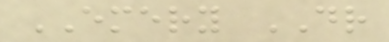EMERY DR
